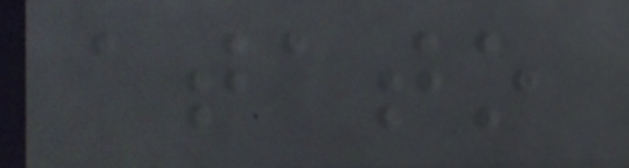atato
